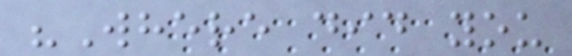"Where did you
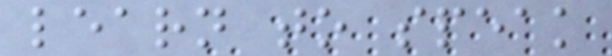learn to speak
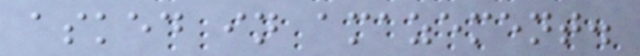asked in amazement.
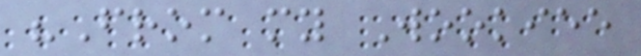"From my Wookiee
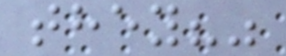they?"
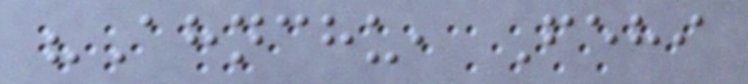"Ahnchu, Fehi
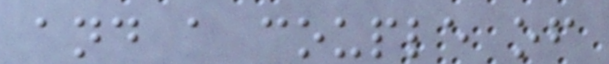and a couple of
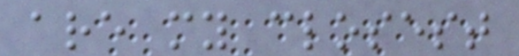are my closest
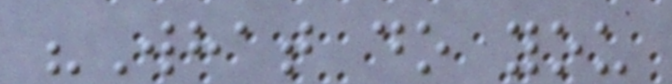"What do you
